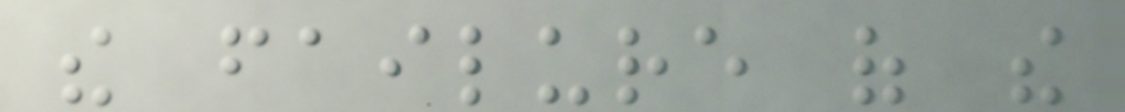the failure of the
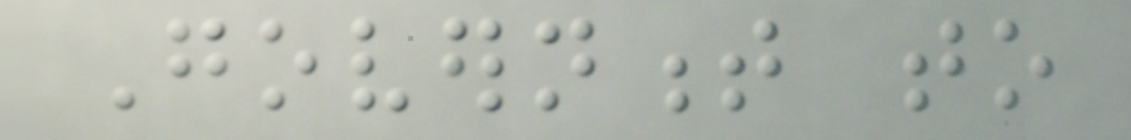Government to
